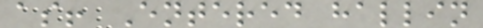as! Entered hallin
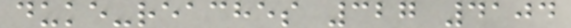duke-reaches 327 4104
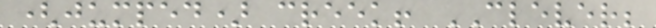(jumped) creek! CLEVER;
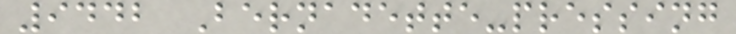9442 Bernadette-pressing
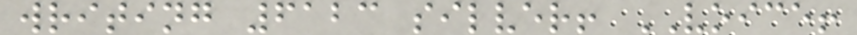writing 6123 silver! VOICE!
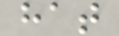hat
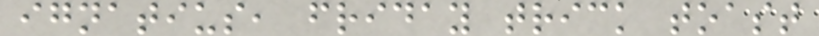ignatius, friday trick toast
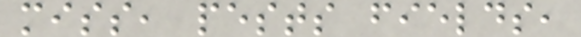miss, pests fields,
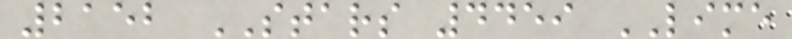2152 STARS 4459 LIME
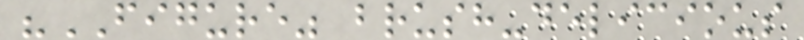"FIGURE" brush-delicious
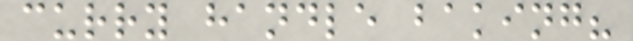curry handle baking?
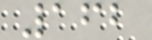162
